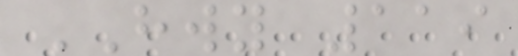HWY 119
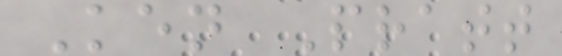Ken Pratt
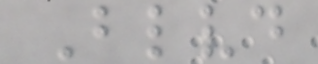Blvd
